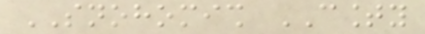SNOHOMISH COUNTY
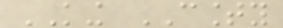KING COUNTY
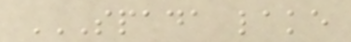SPADA LAKE
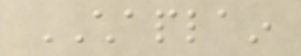CHAPLAIN
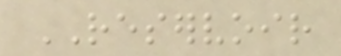RESERVOIR
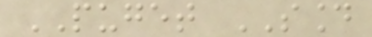PUGET SOUND
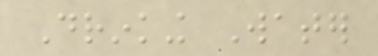Drinking Water
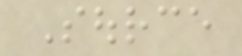Source
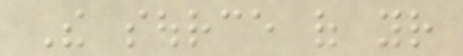The source of your
